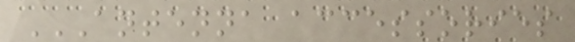ANTENNA ACCESSORIES
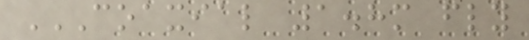COAXIAL 1.8M FLY
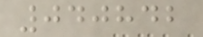040842
